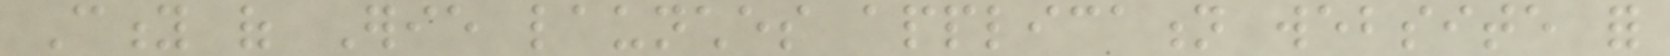City of Erie launches application website for
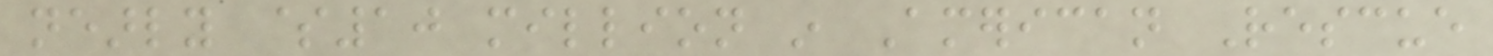nearly $10 million in American Rescue
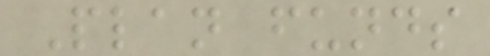Plan funds
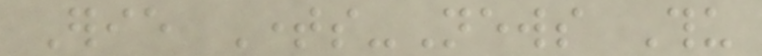Erie Times-News Thu
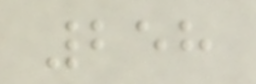258
